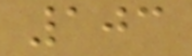103
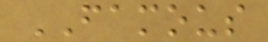FAMOUS
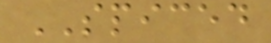SPICED
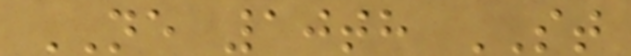NE 10th ST
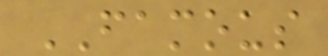FAMOUS
